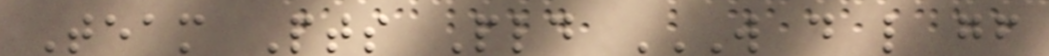Team Pts Pld W D L GF
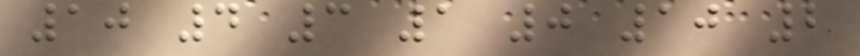10 4 3 1 0 10 2
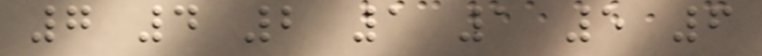7 4 2 1 1 5 6
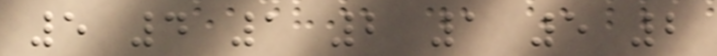5 4 1 2 1 5 2
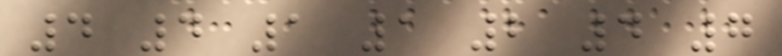4 4 1 1 2 4 7
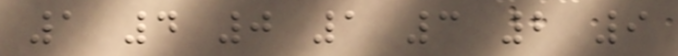1 4 0 1 3 2 9
